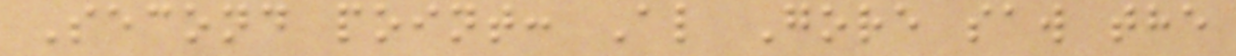Second point: Al Gore saw the
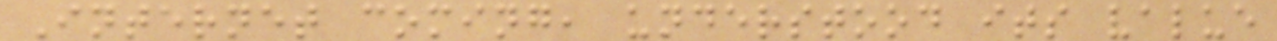Internet coming, understood its value
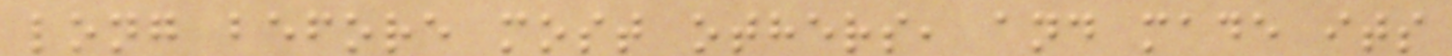long before most others, and made its
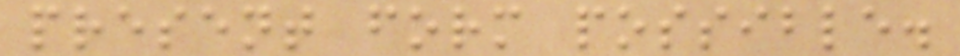present form possible.
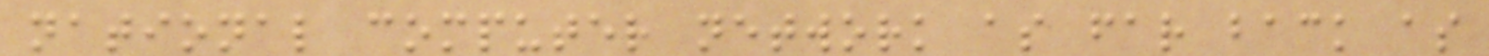national computer network as far back as
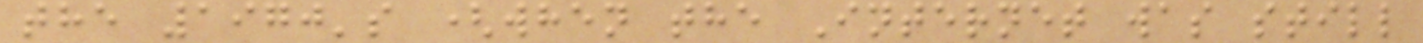the 1970's (when the Internet was still
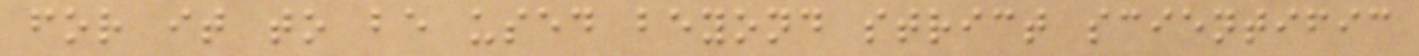for it to be used beyond strict scientific
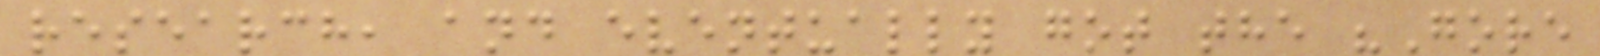research, and eventually got the "Gore
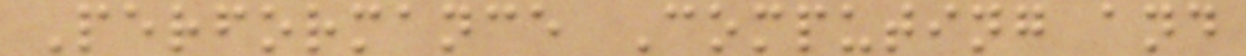Performance Computing and
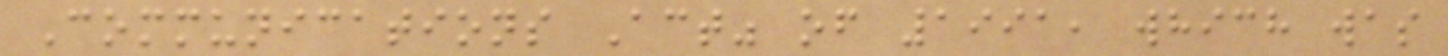Communications Act" of 1991, which was
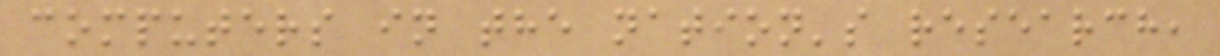computers in the nation's research,
